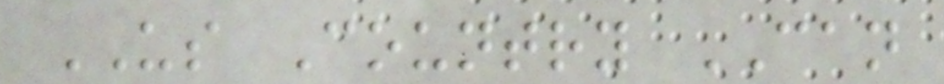US Country CAN
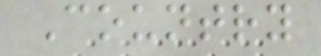Country
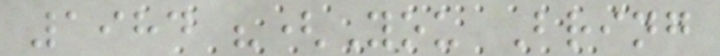1984 "(You Bring
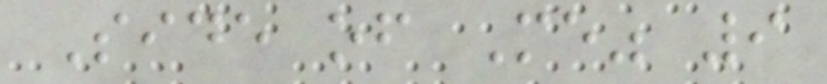Side of Me" 9
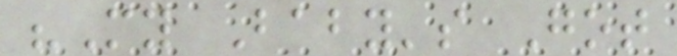"My Baby's Got
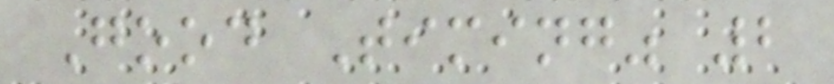Good Timing" 2
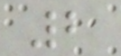2
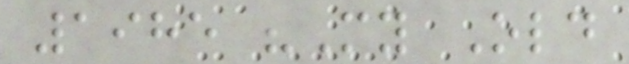1985 "My Old
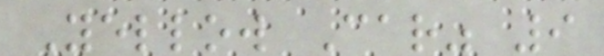Yellow Car" 9
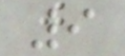9
